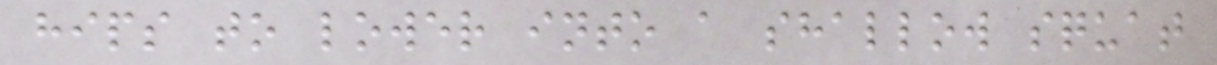hips to lower into a shallow squat
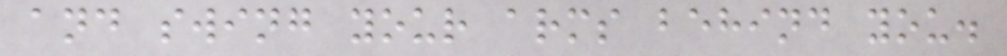and swing your arms behind you.
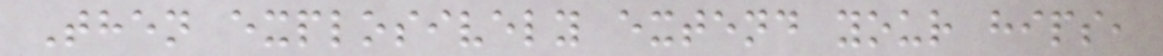Then explosively extend your hips,
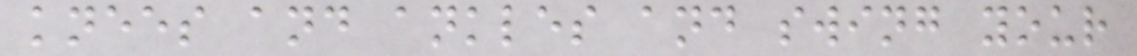knees and ankles and swing your
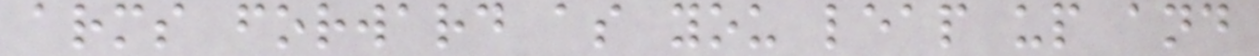arms forward as you leap up and
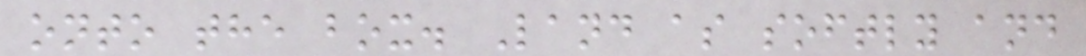onto the box. Land as softly and
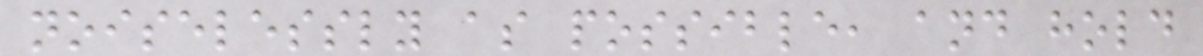noiselessly as possible, and hold
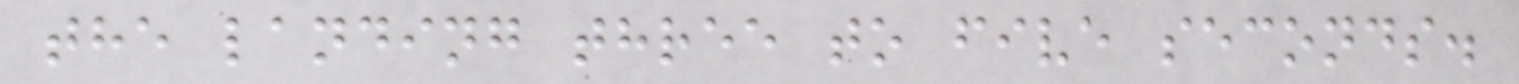the landing three to five seconds.
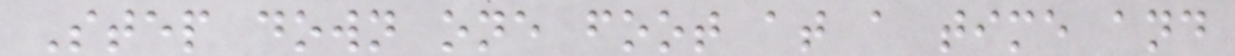Step down one foot at a time and
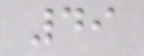49
